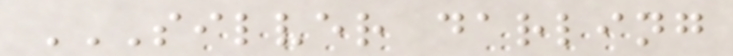SILVER DARLING
